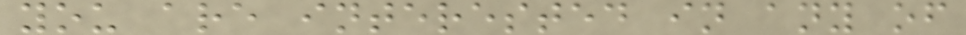you are interested in any of
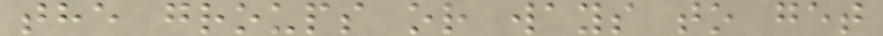the groups or ways to get
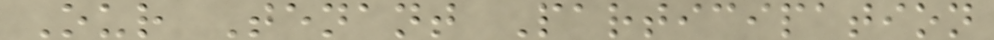Our Tenant Participation
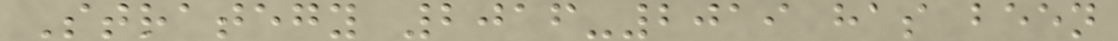Strategy 2016-2019 has been
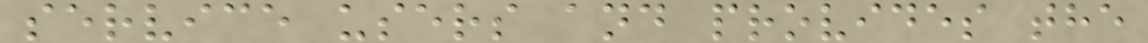service users and provides the
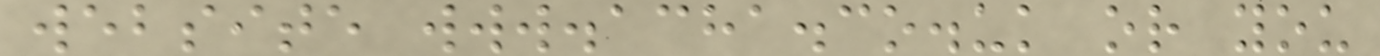website www.acha.co.uk or you
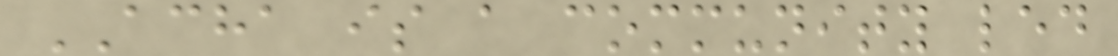ACHA is a community led
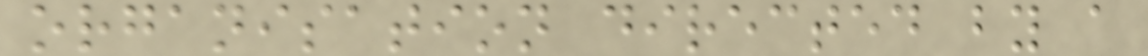organisation directed by a
